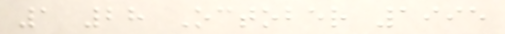1 28 October 1995
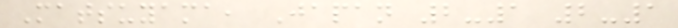Matsuyama, Japan 2-1 2-1
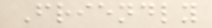Friendly
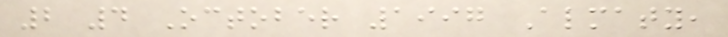2 4 October 1997 Almaty,
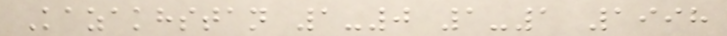Kazakhstan 1-0 1-1 1998
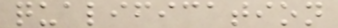qualification
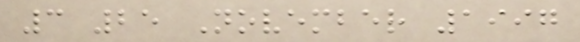3 25 November 1997
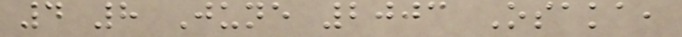4 8 June 2003 Osaka,
